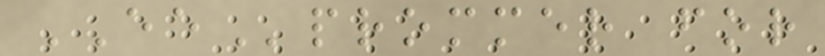EEprommer for
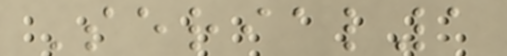Serial1
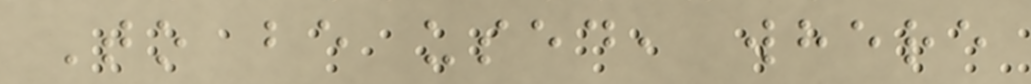To be used, where
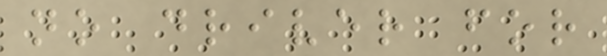no driver for
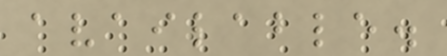available.
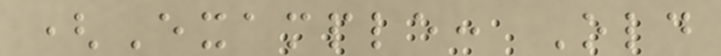(Example: Old
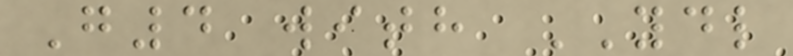G4 with YDL
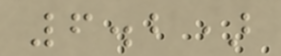6.2)
